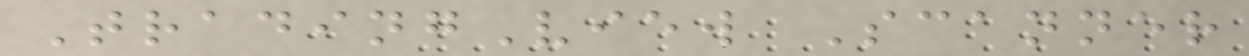TradingView Scanner
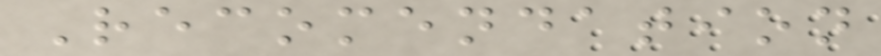Recomendation
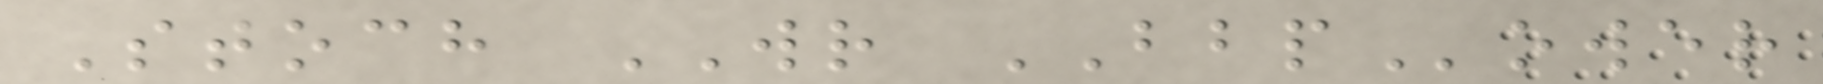Stoch WR BBPower
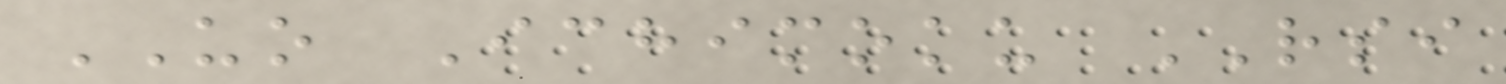UO Ichimoku RSI
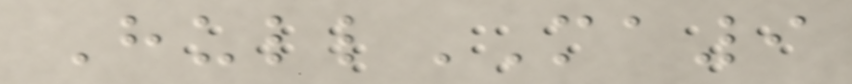HullMA9
